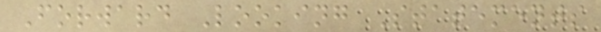Forward Looking Statements
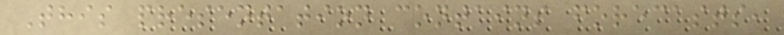This presentation contains forecasts,
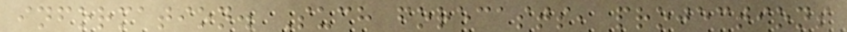information. Such forecasts, projections
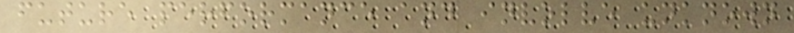future performance and involve unknown
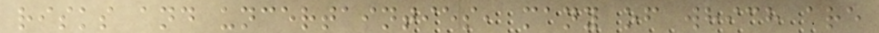risks and uncertainties, many of which are
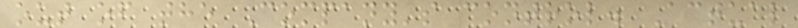out of the Company's control. Actual
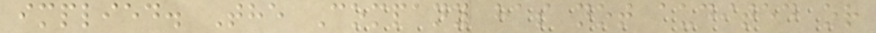implied. The Company has not audited or
